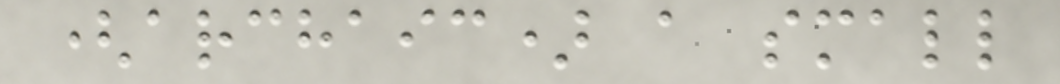(archaic) a small
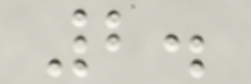2.
